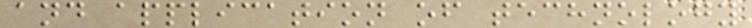and application of technology
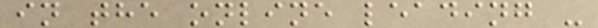in the online leading -
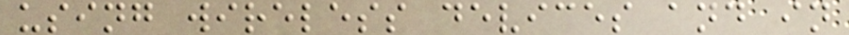using wireless devices and in
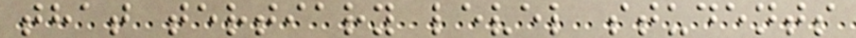that tertiary level students
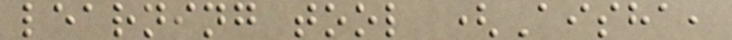learning tool (Aisha,
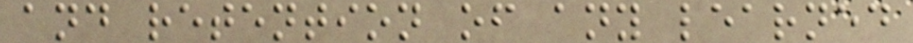and retention of any learned
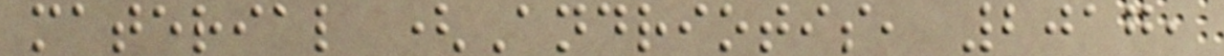material (Andriotis, 2017,
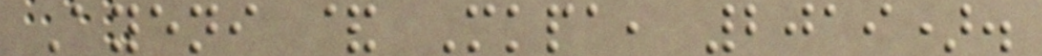Ayeni & Mkpa, 2019).
